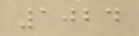1024
